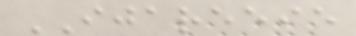IJAREEIE
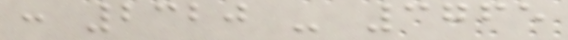: 2320 - 3765
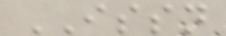ISSN
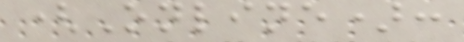(Online):
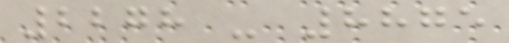2278 - 8875
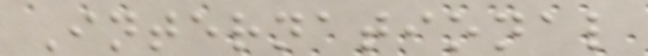International
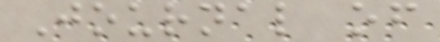Journal of
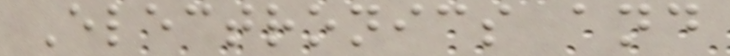Electronics and
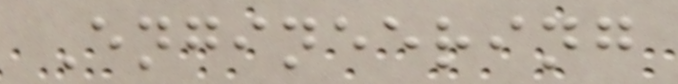Engineering
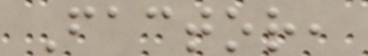Factor,
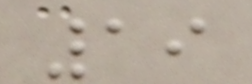19
